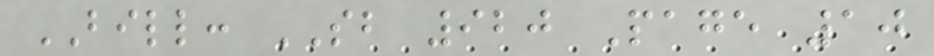BILL: SB 920 Page 10
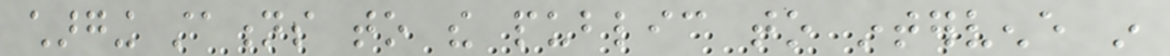charging stations to the public to intervene in
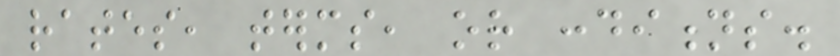rates, terms, or conditions.
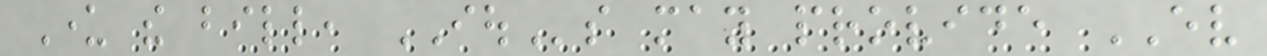Under the bill, IOUs may provide EV
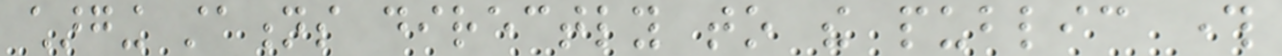charging stations directly to the public through
